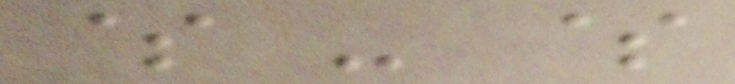$ - $
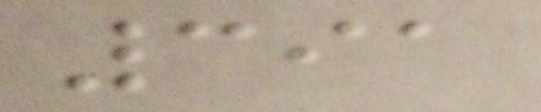391
